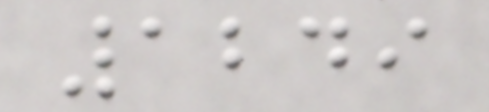1249
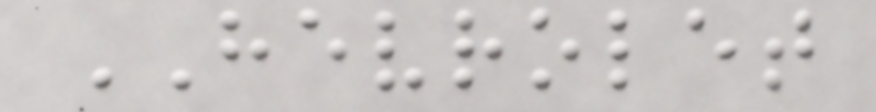HEVROLET
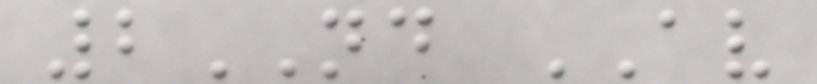2ND AV
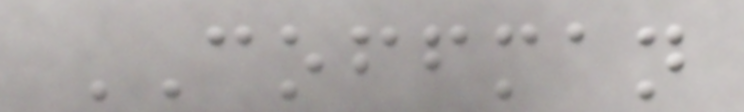COFFMAN
